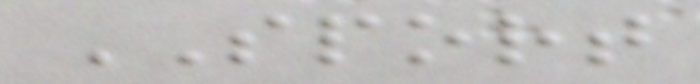SPORT
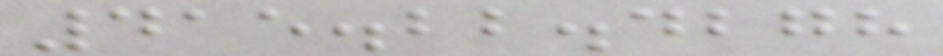415.22.4278
